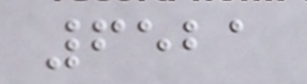6521
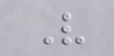V
